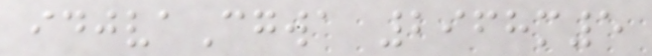idjvaCgwa 2968m5
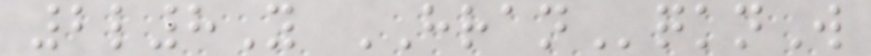2l8Y HRANqknW
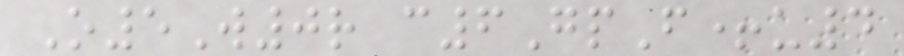O5W0r c6GpF+u4
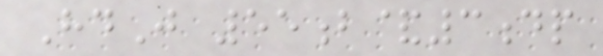HdJ 55b&3dp
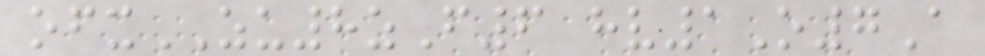ofxZU8zF6 hv1O7A
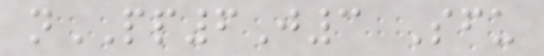nPP6J3 Sfu
